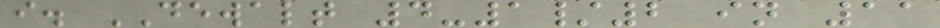i. DEWALT 4-1/2 in 11
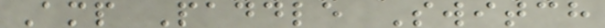Amp Paddle Switch
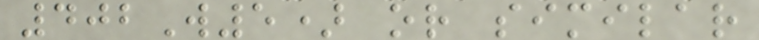402W5) or similar
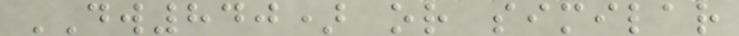DW840) or similar
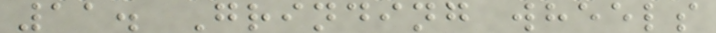11. Grinding wheels
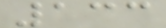133
